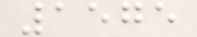1575
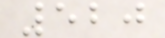520
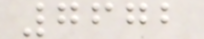7672
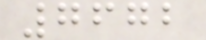7672
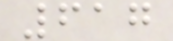617
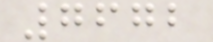7672
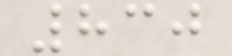830
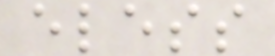eless
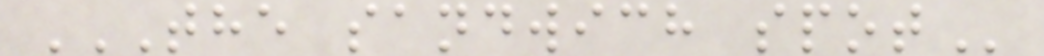THE SANDWICH SPOT
